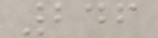246
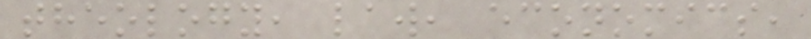theology, law, economics,
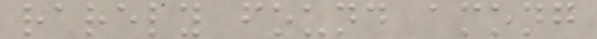rarely found among
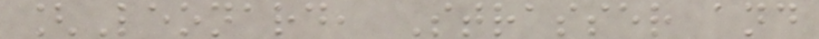[Leonard, Strasser and
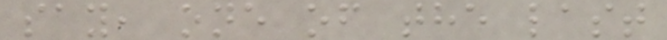say, one of the last
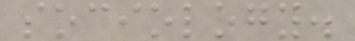sociology.
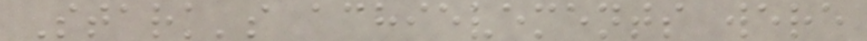Stark's achievements were
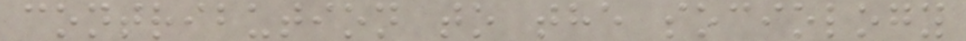contribution to the sociology
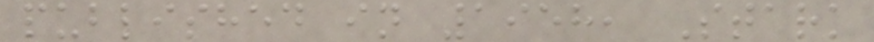published in 1958, Stark
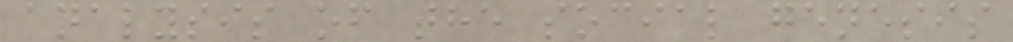analysis of the social genesis
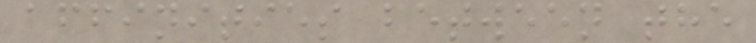affinities between the
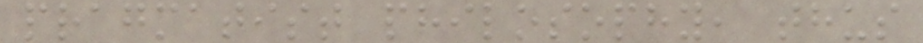pragmatist philosophy, thus
